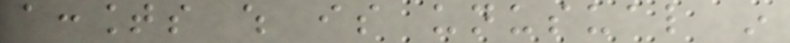accounts which is unusual in
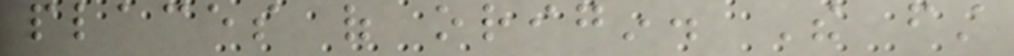places of origin. The first
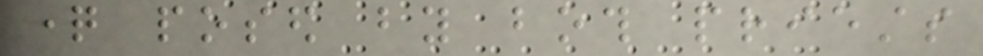question posed by both priests
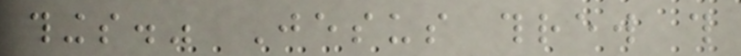things." Jesus threw this
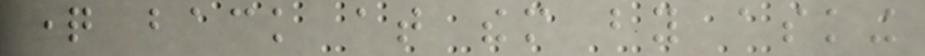question back at them by asking
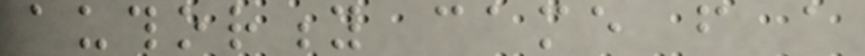authority came from a
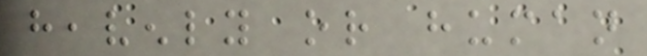heavenly or human
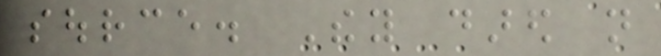source. They dared not
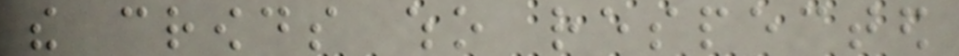the crowds who respected
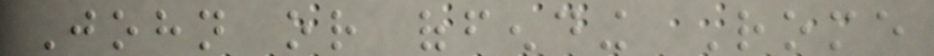John or offending Rome
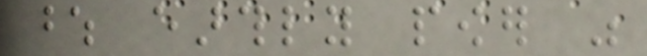whose earthly power was
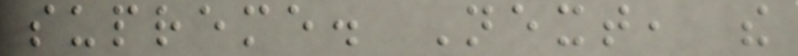supreme. Next, the
